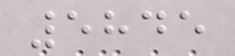5845
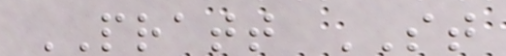PRATT ST
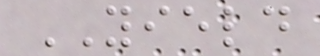YIELD
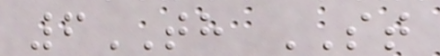6TH ST
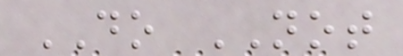DO NOT
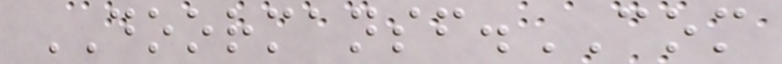DOORMANSF.COM
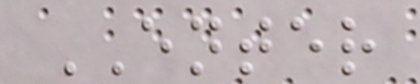ENTER
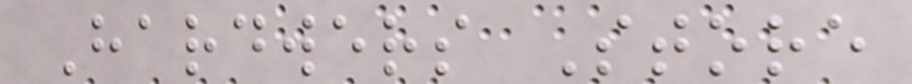Hardwers Store
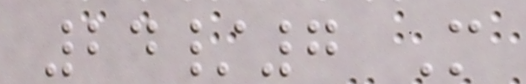24/7 M
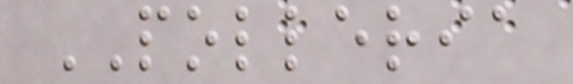POLLERIA
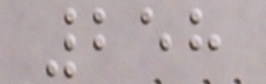258
